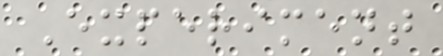Experiment
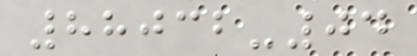88032-04
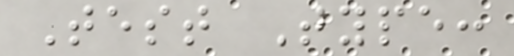Test Type:
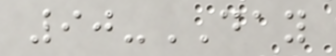90-DAY
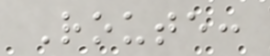Route:
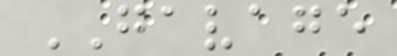GAVAGE
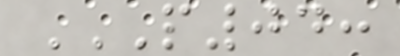P04:
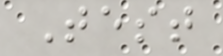Test
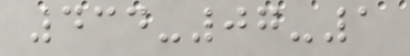434-07-1
